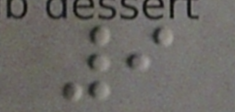9
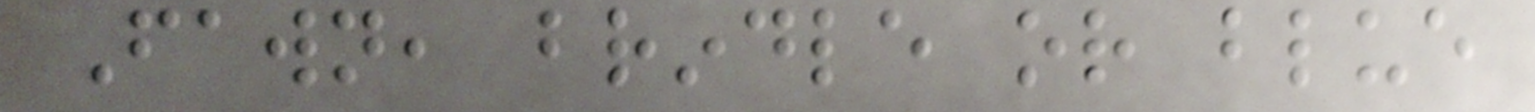Fawn, brindle or blue
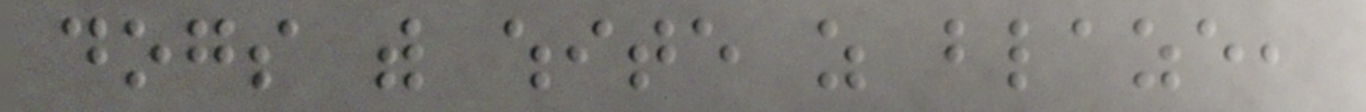dogs with white as blaze,
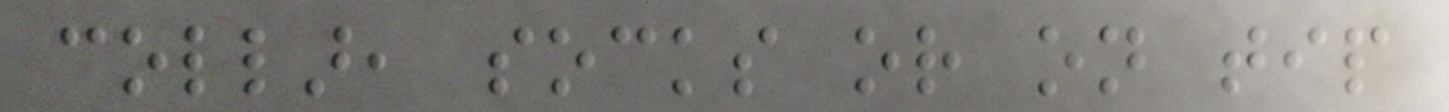collar, socks or on tip
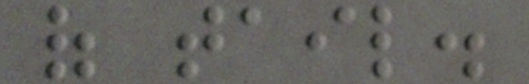of tail.
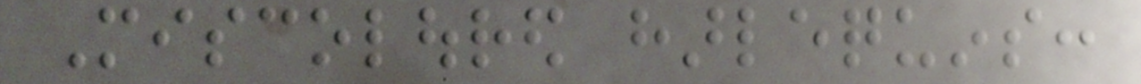Miscoloured harlequins:
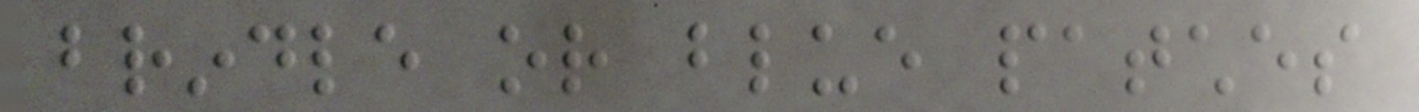brindle or blue patches
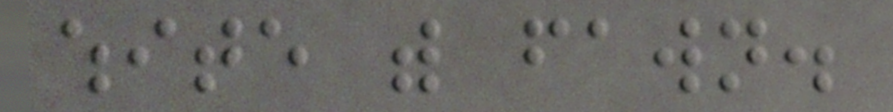white with fawn.
